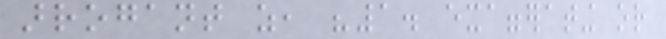arrogant as, "1. exaggerating or
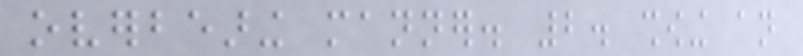overbearing manner. 2. showing an
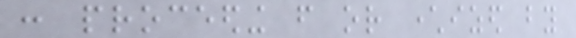: proceeding from or characterized by
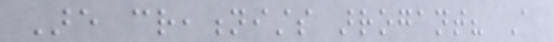Are creationists arrogant? A
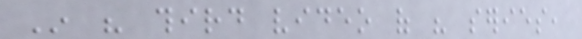In his third video of his series,
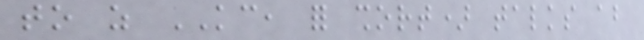to as KC, for short) talks about
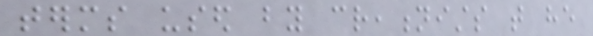terms used by creationists that he
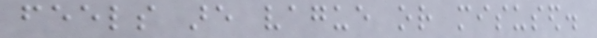feels are vague or misused.
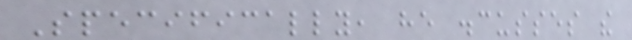Specifically, he discusses the
